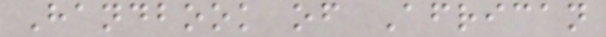Handbook of African
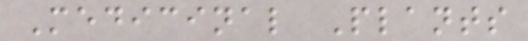Medicinal Plants
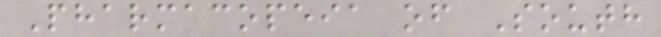Pharmacopeia of South
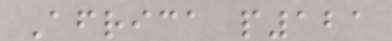Africa p121
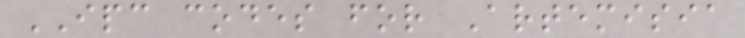IPC codes for Artemisia
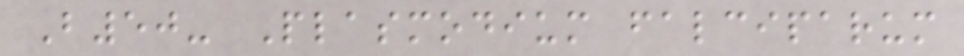B50- Plasmodium falciparum
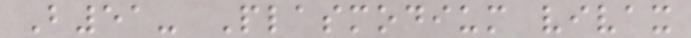B51- Plasmodium vivax
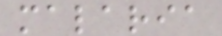malaria
